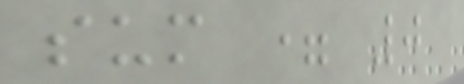sum = 0
